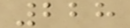228
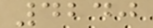4240
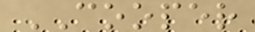COOPER
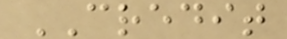CREDIT
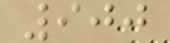900
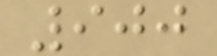900
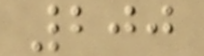200
